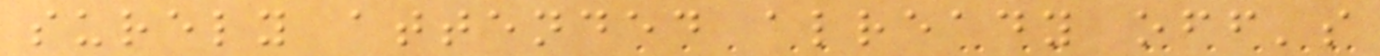surely attended already off's
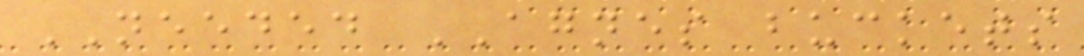NEEDED AGNES buckets
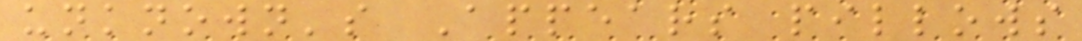unknown's Appears pillows
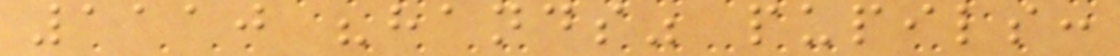1110 "hands" pupils:
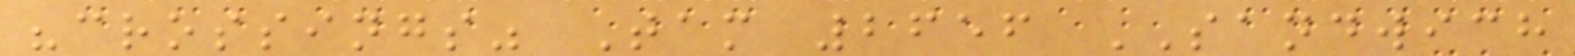"crossings" Tam 2656 SANDWICH
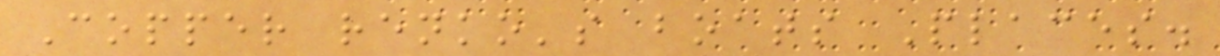Copper renko's boats Places.
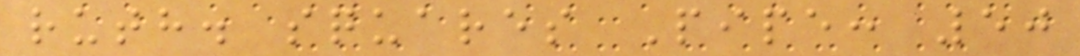ruth. squares Pipe: 50
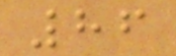86
